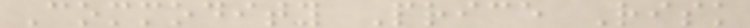Commodity Price Risk
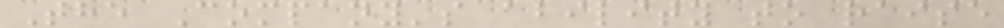The Company's ability to raise
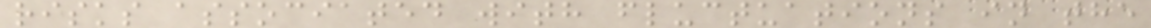risks associated with fluctuations in the
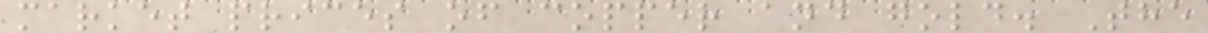market prices of copper and gold. The
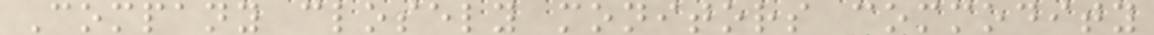Company closely monitors commodity
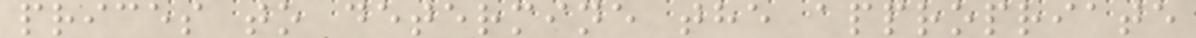prices to determine the appropriate
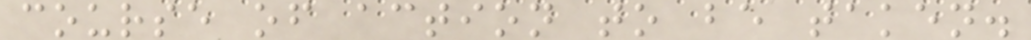course of action to be taken.
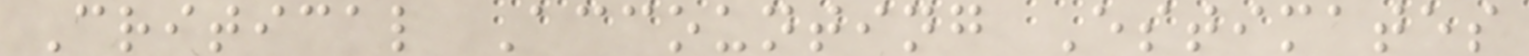Critical Accounting Estimates
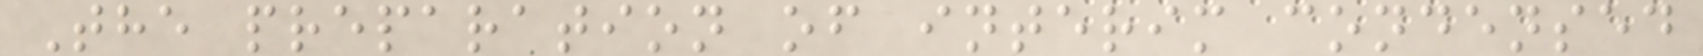The preparation of interim condensed
